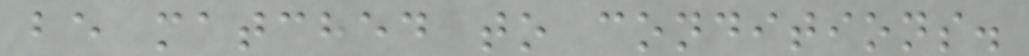be matched to conditions.
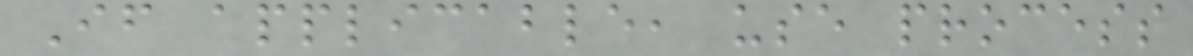If applicable, use process
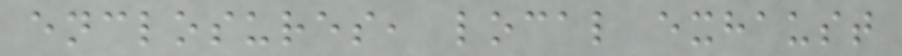enclosures, local exhaust
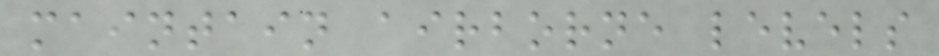maintain airborne levels
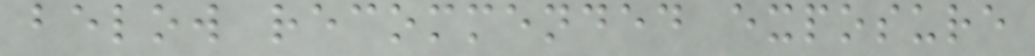below recommended exposure
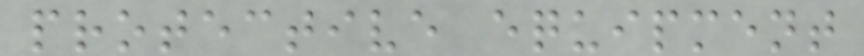protective equipment
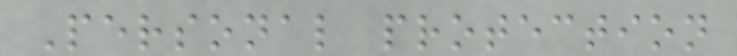Personal protection
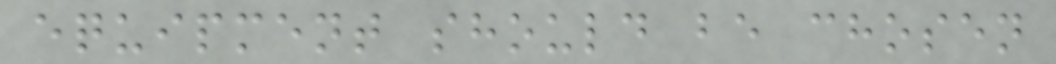equipment should be chosen
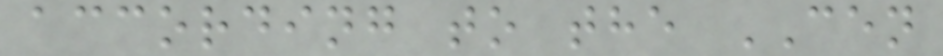according to the CEN
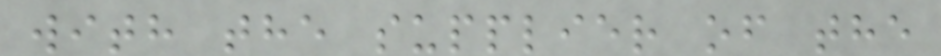with the supplier of the
